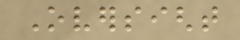Oversight
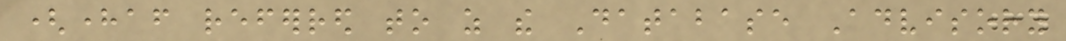(hereafter referred to as the Database Advisory
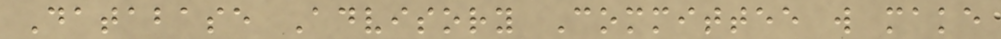Database Advisory Committee will make
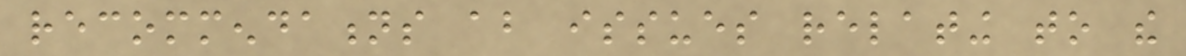recommendations about issues relating to the
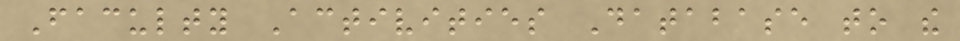Faculty Activities Database to the
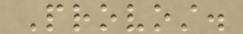Provost.
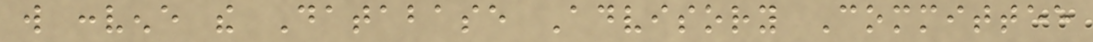will convene the Database Advisory Committee
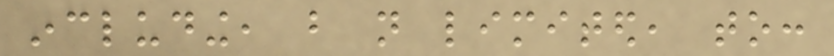including, but not limited, to:
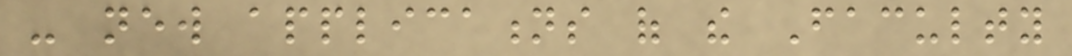- new applications of the Faculty
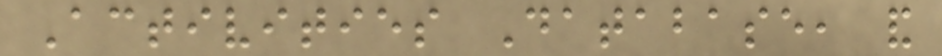Activities Database, and
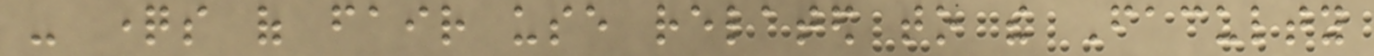- questions of fair use related to the Faculty
